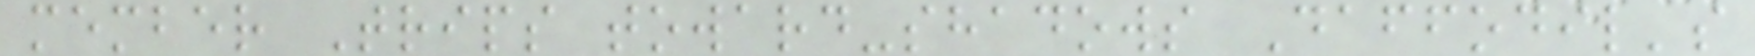member Trips toward-shadows Daffodil's
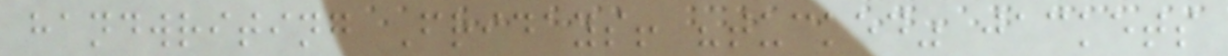handwriting Fridays! "tucked" jackets
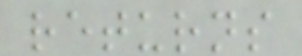returns
